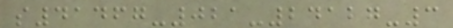s41467-021-24127-3
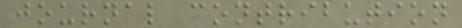journal contribution
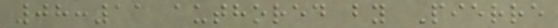08:11 authored by Pierre
